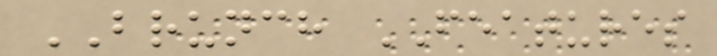BRUNCH FEATURES
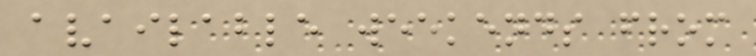available weekends from
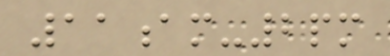11am-2pm
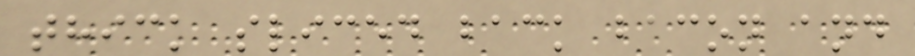thick sliced back bacon and
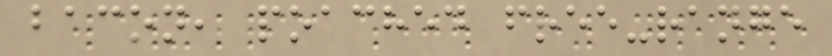bacon, poached free-range
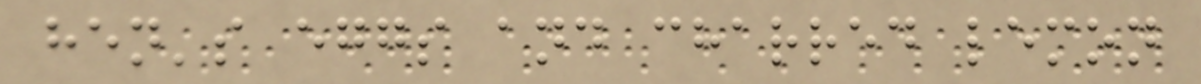hen's eggs and charred lemon
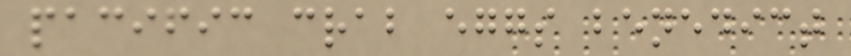pacific crab eggs benedict
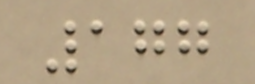177
